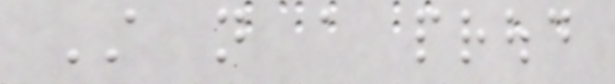Still not a proud
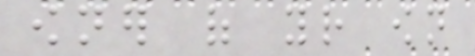owner of your own
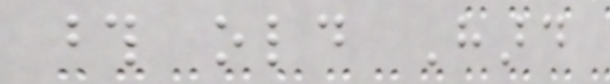those old Hard
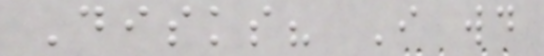Disks? I would
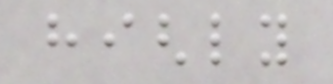highly
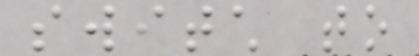switch to
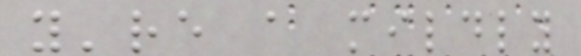you're a mildly
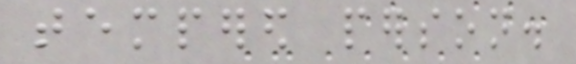tempered person.
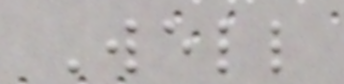Well
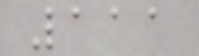111
